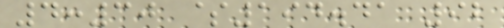4:30 $194.41 92
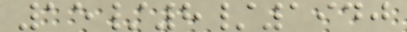15/8/1940
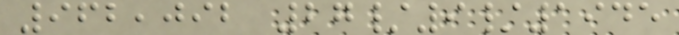962,092 27/9/1945
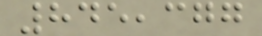845,377
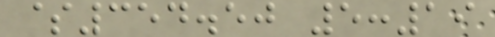$354.50 5:19
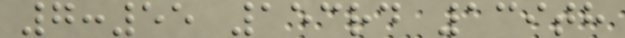7:55 153rd 139th
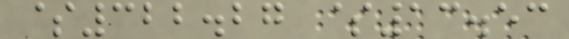$322.27 $13.53
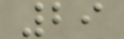29
